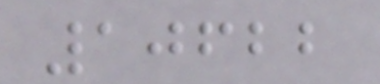10622
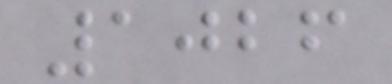1026
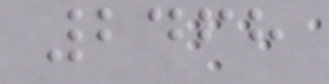2468
